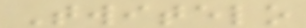Twitelo
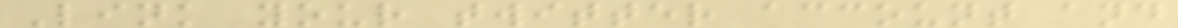Link your twitter account and
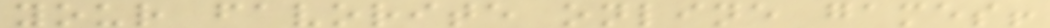your favorite online games!
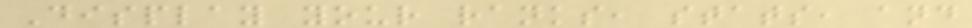Display your ranks, stats, and
